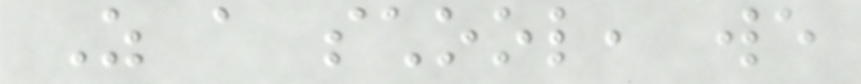As a school, we
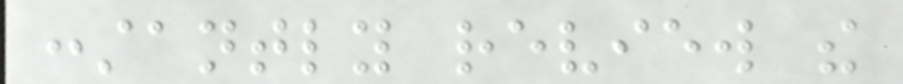constantly review the
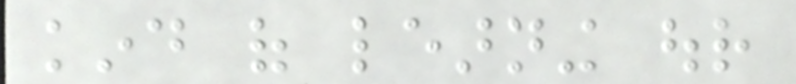kind of learning our
